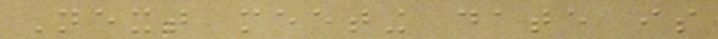Next meeting date is
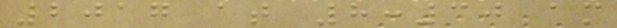2017 at 8:30 am
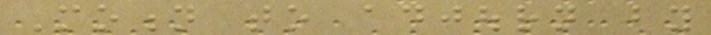Motion to adjourn by
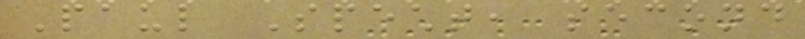Paul Specht, second
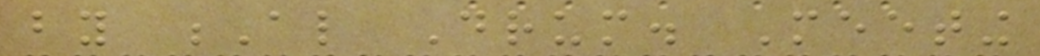by Al Drum. Meeting
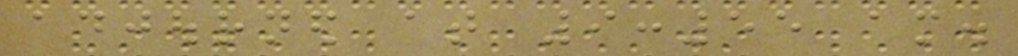adjourned at 9:55 am.
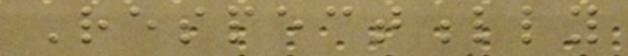Respectfully
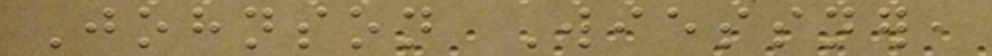Johnson Wiessner,
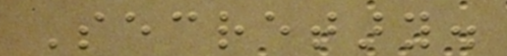Secretary.
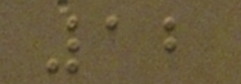12
